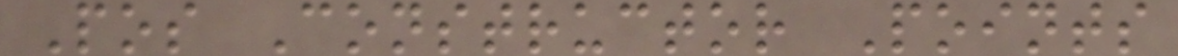Pos Constructor Points
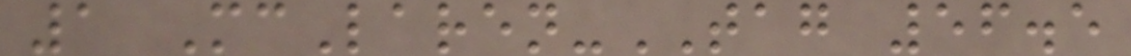1 McLaren-TAG 56.5
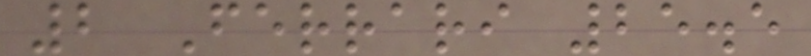2 Ferrari 25.5
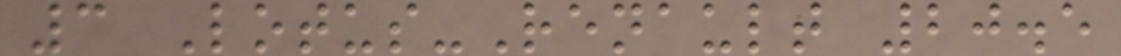3 Lotus-Renault 20.5
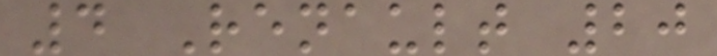4 Renault 20
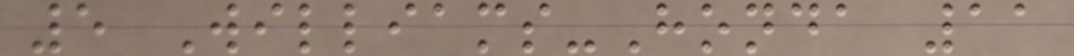5 Williams-Honda 11
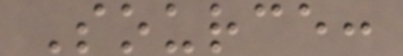Source:
